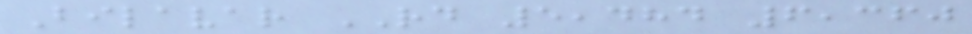Bilavar RD 5,484 6,360
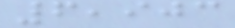6,903
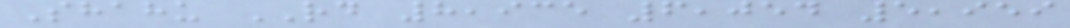Shahu RD 8,935 6,054 5,959
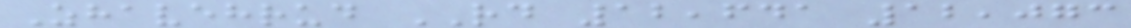Zhavehrud RD 12,641 12,073
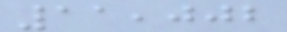11,002
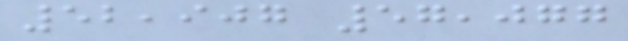52,907 57,077
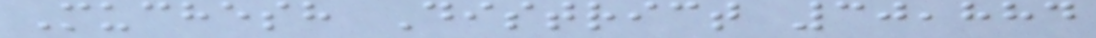Muchesh District 30,884
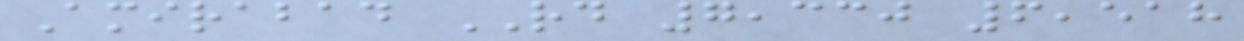Amirabad RD 7,330 6,518
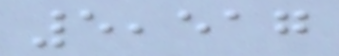5,517
